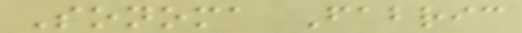Sonoma Fabric
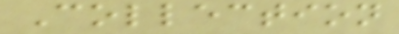Collection
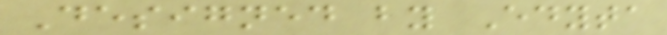Designed by Edyta
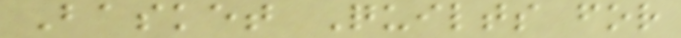Basket Quilts for
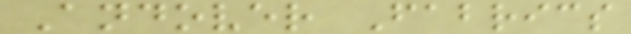Andover Fabrics
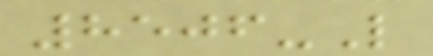8506-L
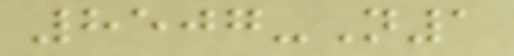8507-N1
